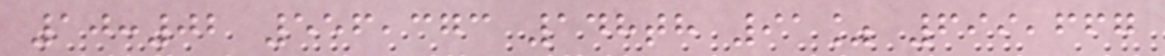10:02 556,373 148th 91% 699,667
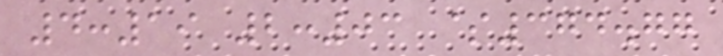4:19 2:03 $374.77
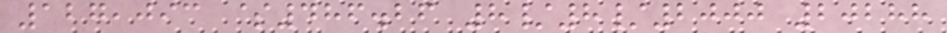127,093 $486.26 8/8/2000 20288
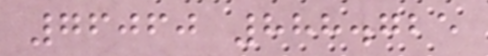76060 888.725
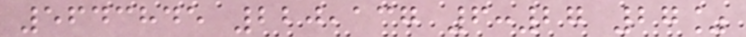5643845 220,137 6:27 27%
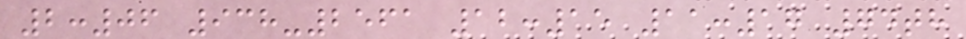2:06 938-2561 12:15 11:17 74th
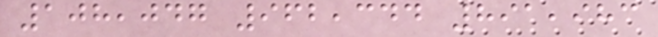108,047 962,344 891,983
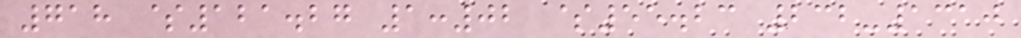718 $121.27 1:02 $55.23 232-1310
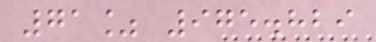71% 975.829
